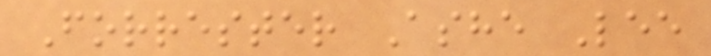Forrester Ashe Lee
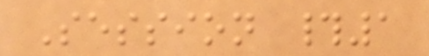Session #1
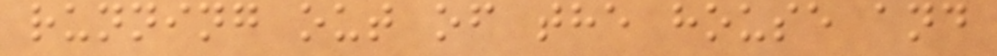running out of the house and
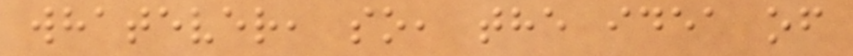whatever, so, the idea of
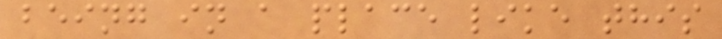being in a place like this
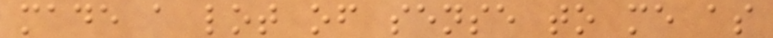made a lot of sense to me as
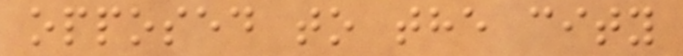opposed to the city
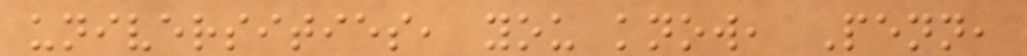universities, you know, Penn,
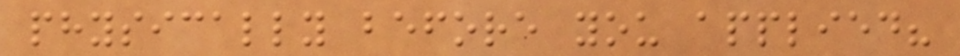physically before you applied?
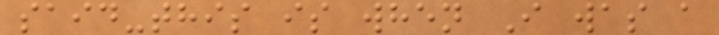said-this is when I was a
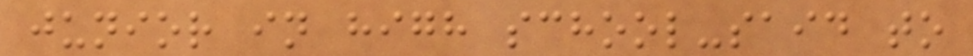junior in high school-said to
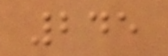245
